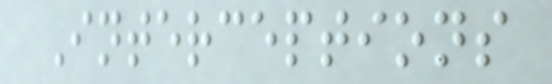Interceptions
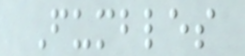Fumbles
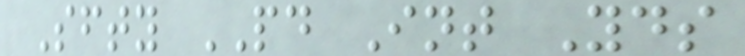Sfty PD Int Yds
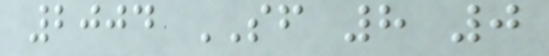2004 SF 8 0
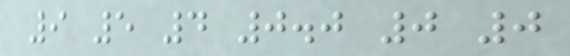9 5 4 0.0 0 0
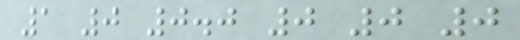1 0 0.0 0 0 0
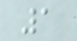1
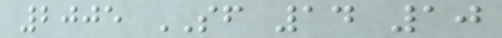2005 SF 14 10
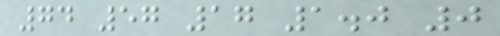74 57 17 1.0 0
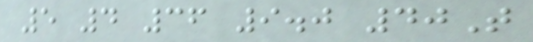5 4 36 9.0 40T
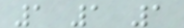1 1 1
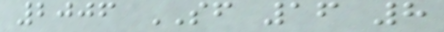2006 SF 16 8
